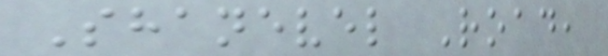Shanevel Road,
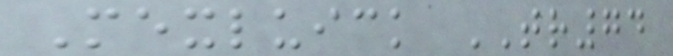Mexluick TR74
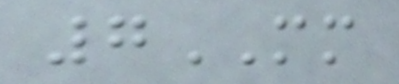7MM
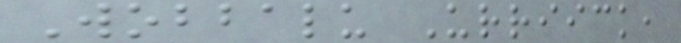Wobbalu Urriick,
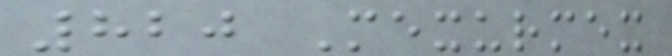820 Mexurmex
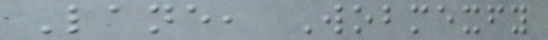Lane, Wobmexfy
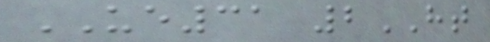UE31 2HT
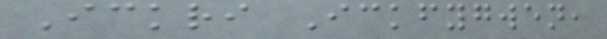Ickri Ickfygwen,
